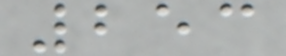253
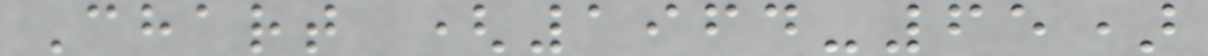Chart (1964-65)
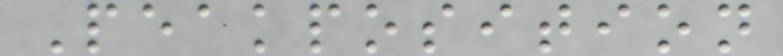Peakposition
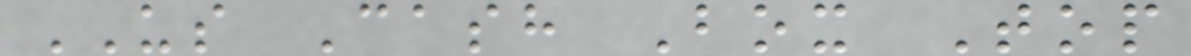US Cash Box Top
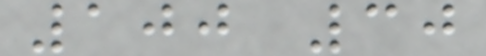100 30
